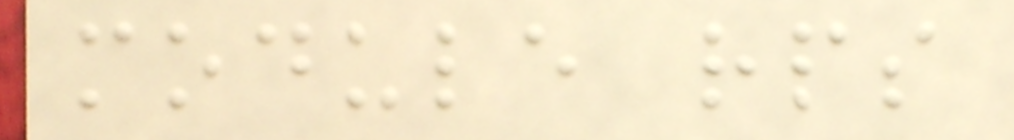module rps
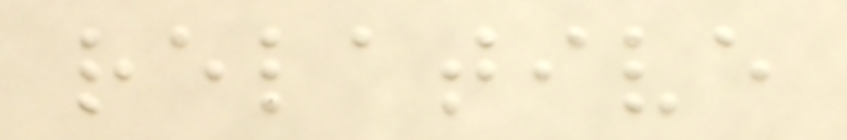relative
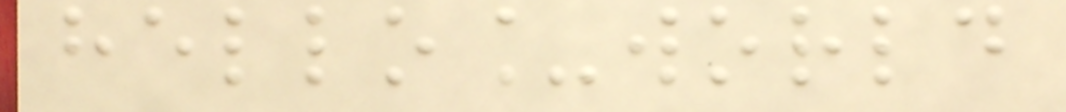hello_world
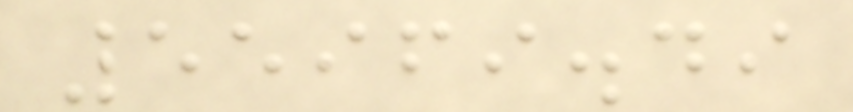55969.49
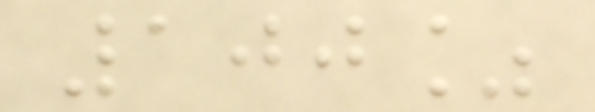100%
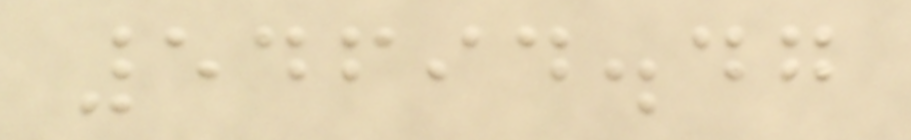54694.47
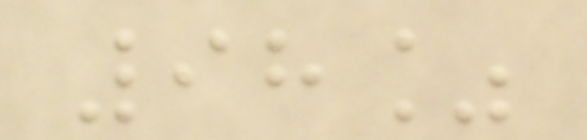98%
